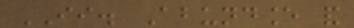II. Abundance and
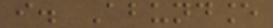i. Abundance
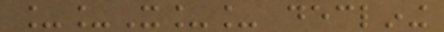__X__ declining
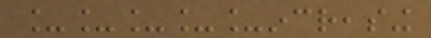_____increasing
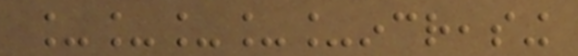_____increasing
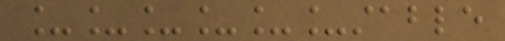______stable
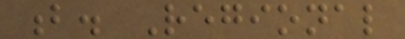b. Regional
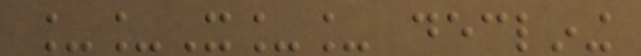__X__ declining
